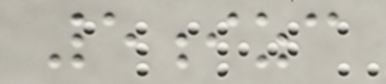5izc
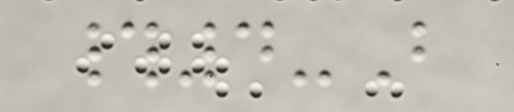#4-B
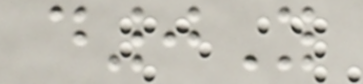d0Y
